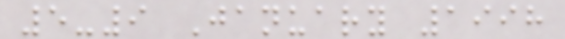5-9 January 1998
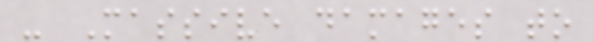- Massive damages to
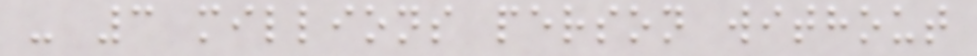- 3 millions person without
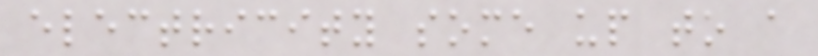electricity some up to a
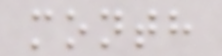month
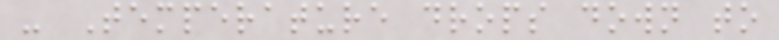- Temperature drops down to
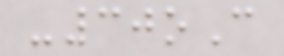-30oC
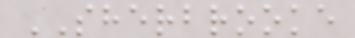SHERBROOKE
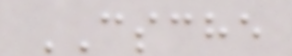CSCHE
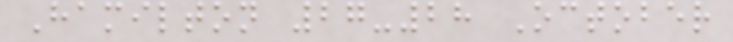Hamilton 27-28 October
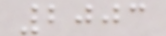2003
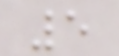5
